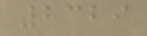2329
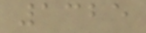1325
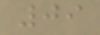09
